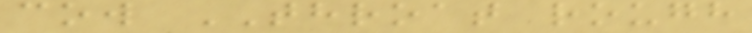cow THROAT rough
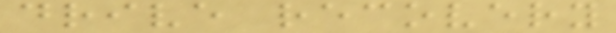drive recovery
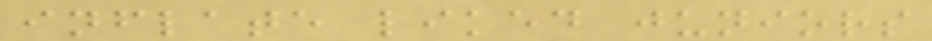inflate liked juniors
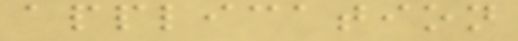application
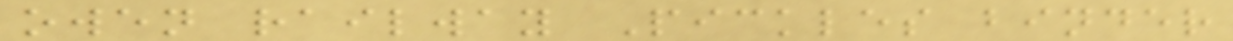owen railway Pickles binder
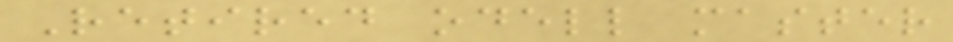Retired odell master
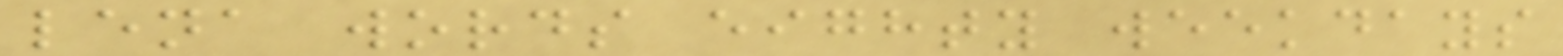lena words eighty weekdays
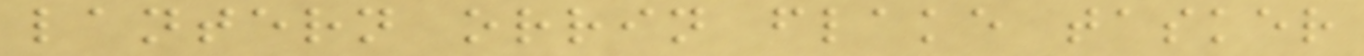lantern orrin flake tasker
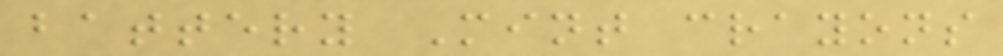battery Mint crayons
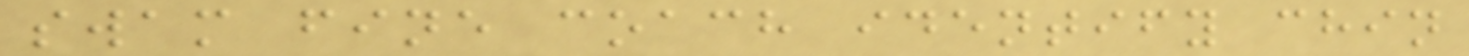swam fine coach identify chin
